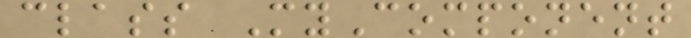class MyComponent
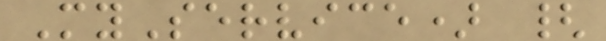MyService) {
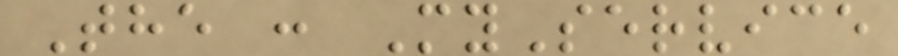The : MyService
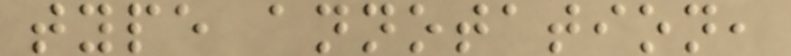type annotation,
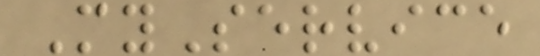MyService
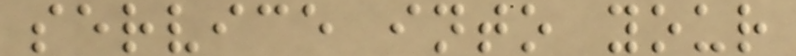service into your
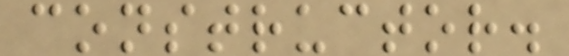constructor.
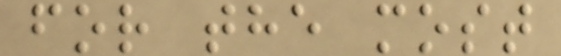for the most
